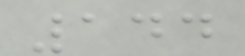144
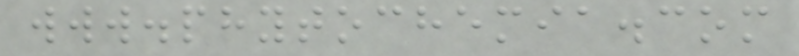www.phytochemia.com
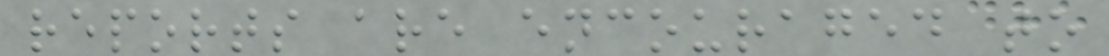reports are encouraged to
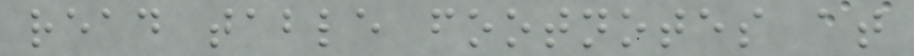read table footnotes at
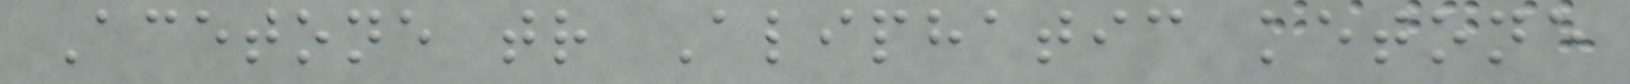Acetone tr Aliphatic ketone
